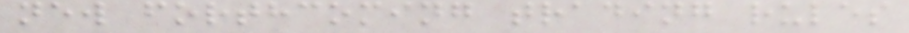new forthcoming trading rules
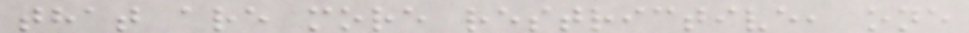that are more restrictive, one
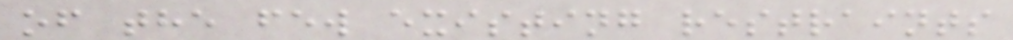of the few existing restraints
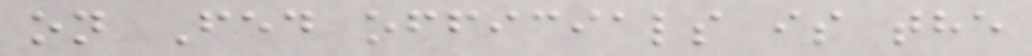on Fed officials is the
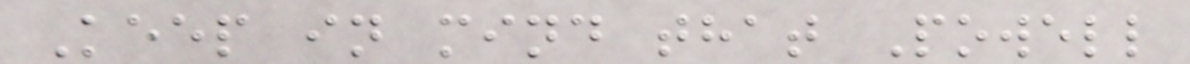Keep in mind that Powell
